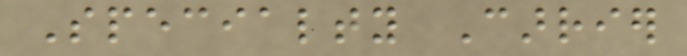Specialty Carrier
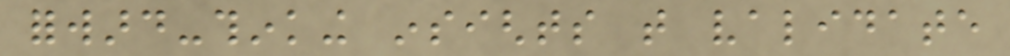forward-thinking insights that validate
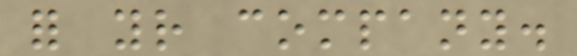for your company.
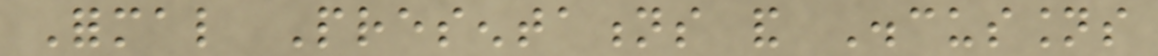Formal Presentations and Discussions
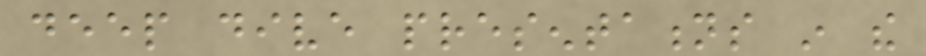deep dive presentations in the
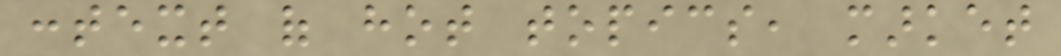context of hot topics, market
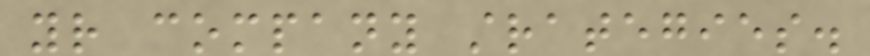your company strategies.
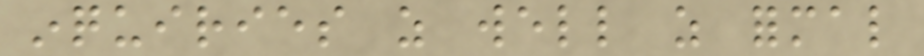inquiries as well as formal
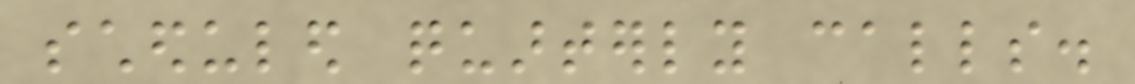scheduled quarterly calls.
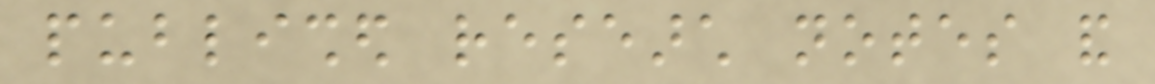published research notes and
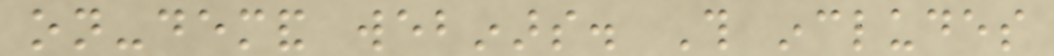on-demand webinars. This includes
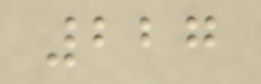227
